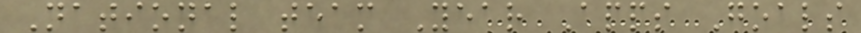National team Year Apps Goals
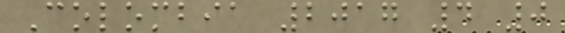Colombia 2017 4 0
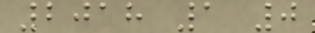2018 1 0
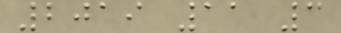2019 11 3
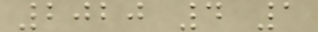2020 4 1
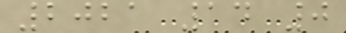2021 14 0
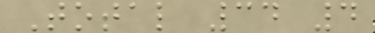Total 34 4
